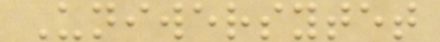Uniwersytet
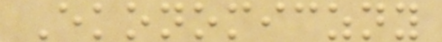Ekonomiczny
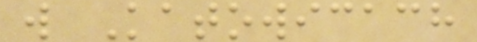w Katowicach
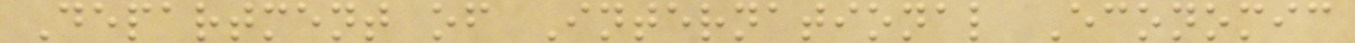Department of International Economic
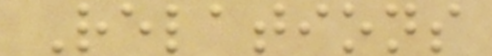Relations
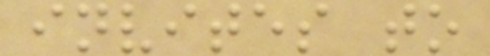invites to
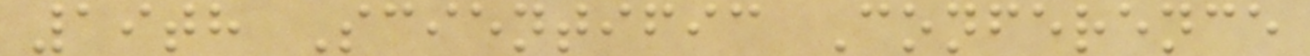19th Scientific Conference
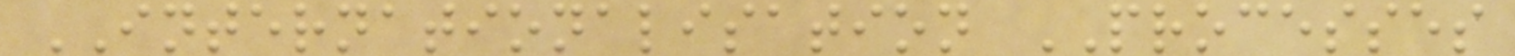INTERNATIONALISATION PROCESSES
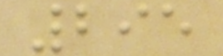295
